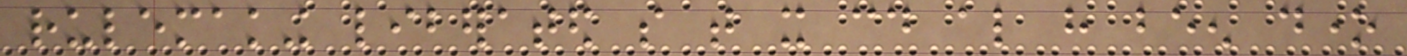rulemaking liberated so that it could also have been done
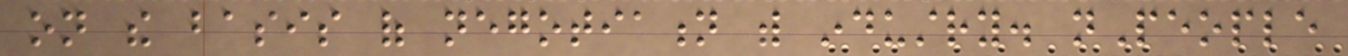on the basis of negotiation with industry. nPeople
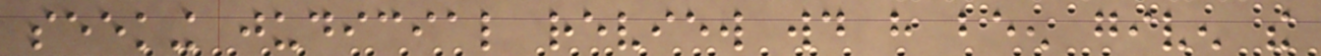seeking judicial review would have been given the
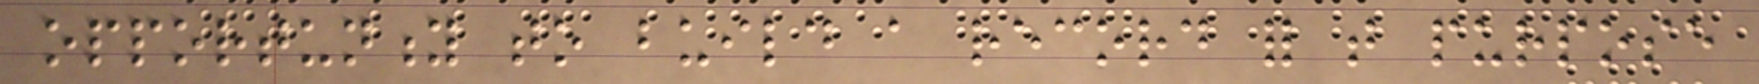opportunity to build a record for that purpose
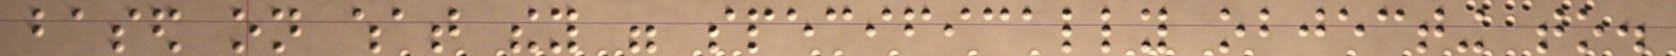based on what they were specifically objecting to.
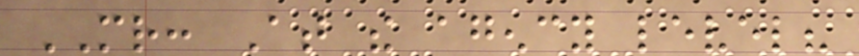MR: At the agency level?
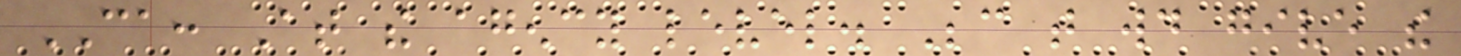CA: At the agency level. Because that would give the
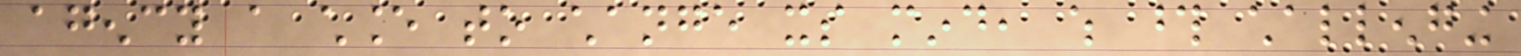agency a chance to change its mind, which those challenging
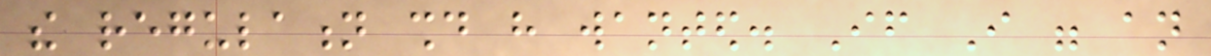the regulation should have wanted. If I were an
